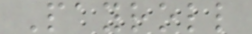Payroll
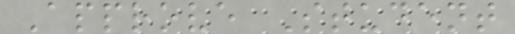Approve Student
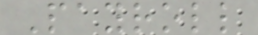Payroll
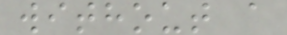without a
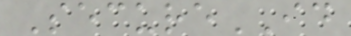SecureID
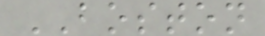BOSTON
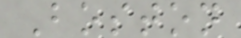Boston
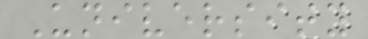University
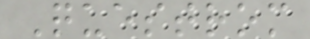Questrom
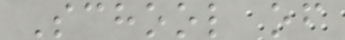School of
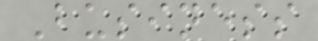Business
